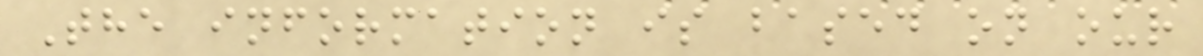The information is based on our
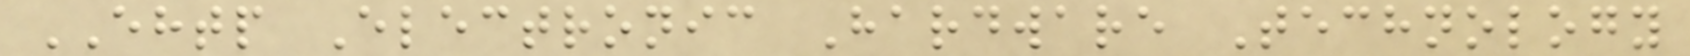EHTP Electronic Hardware Technology
